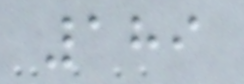189
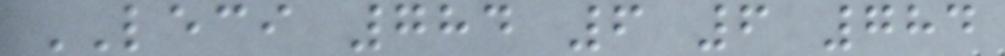LECI 784 6 6 784
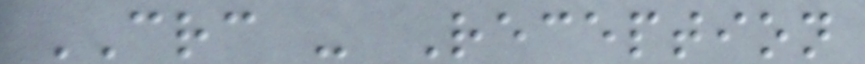CRC - Reception
